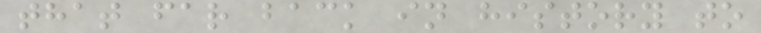that far back in history to
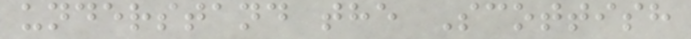understand the Scottish
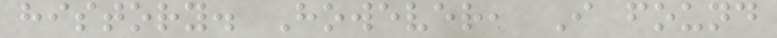history. However, I found
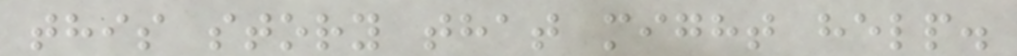this story that might help.
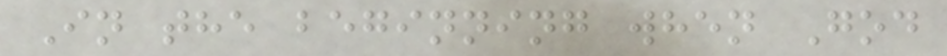In the beginning when God
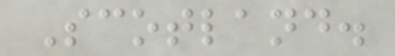Scotland.
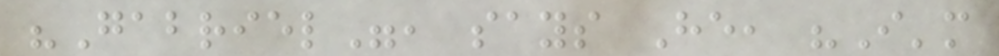"Gabriel", says He, "I'm
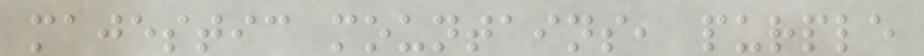majestic mountains, purple
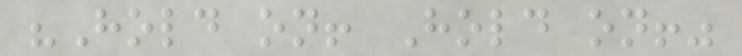"Hold on! Hold on!"
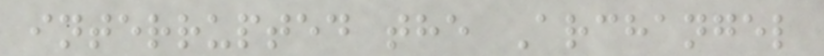interrupted the Archangel
